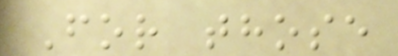For those
